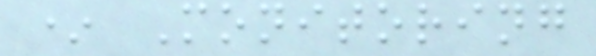* Monitoring
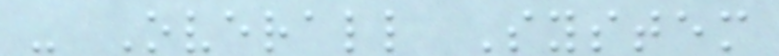- Overall System
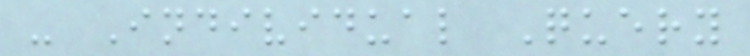- Individual Query
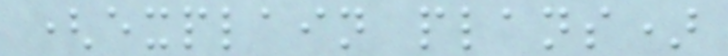(explain plans)
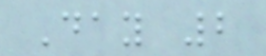Day 2
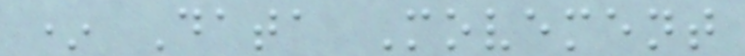* Data Movement
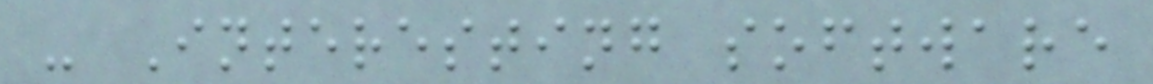- Interesting software
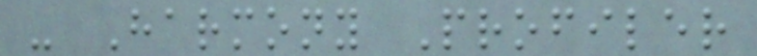- Harmony Profiler
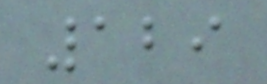129
